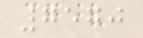7570
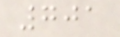701
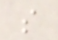s
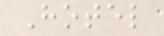Hotel
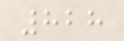828
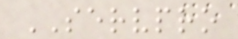SERVPRO
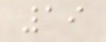19
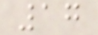17
